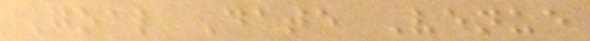Goal Date Venue
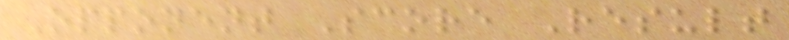Opponent Score Result
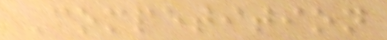Competition
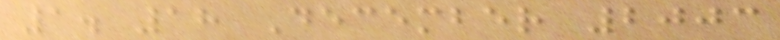1. 18 December 2003
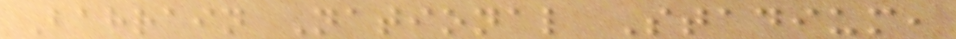Bahrain National Stadium,
